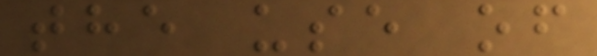the use of
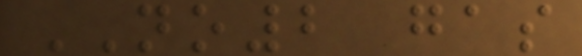NO2 gas
